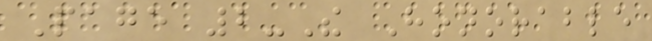Page 2-The Honorable
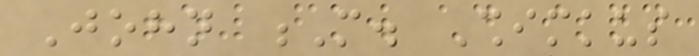John M. Shimkus
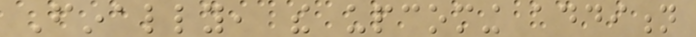Finally, the upcoming addition
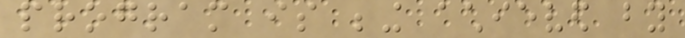program is being achieved by
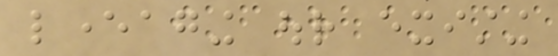leveraging our existing
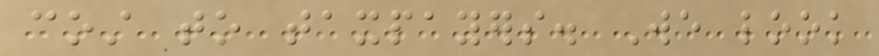cost to taxpayers. We look
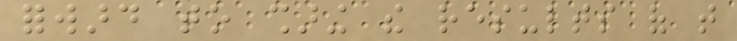forward to sharing the results of that
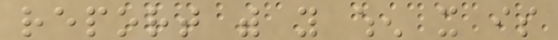report with you when it is
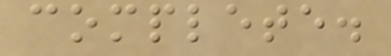complete.
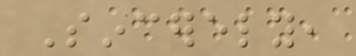Sincerely,
